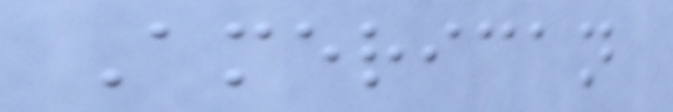American
